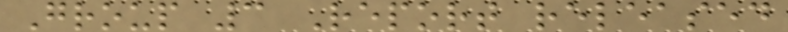Group 3 Report released
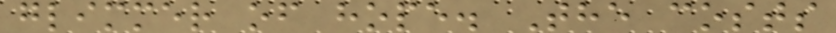glimmer of hope. The costs
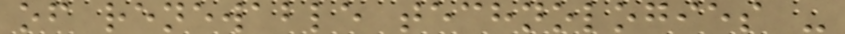of renewable technologies -
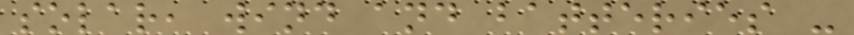solar, wind and batteries -
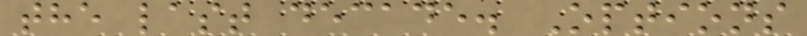the last decade. Options
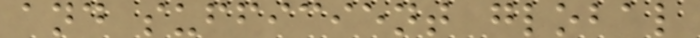and sufficient global
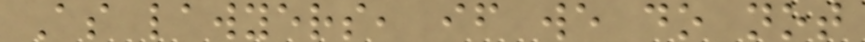As lawyers, if we do not
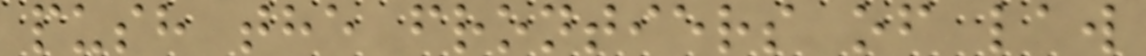push the frontiers of law
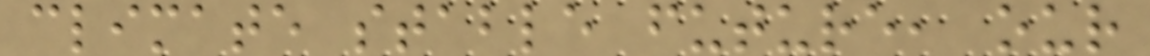climate stable future, our
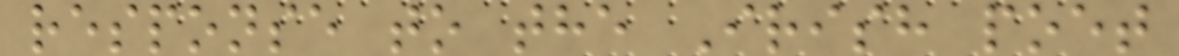response to the Irish poet
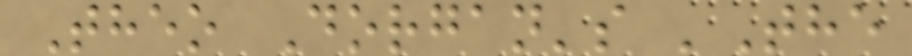Theo Dorgan's 'The
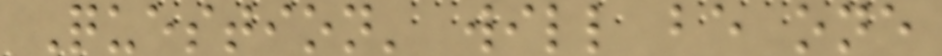Question' will be one
